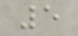5
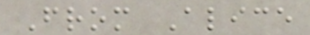From Alice
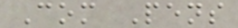Com Pens
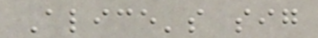Alice's sig
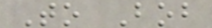To Bob
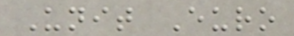Unit Euro
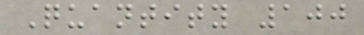Quantity 100
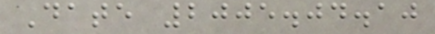Date 2005.04.10
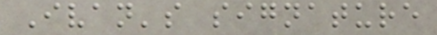Ivan's signature
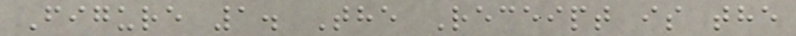Figure 1. The Receipt is the
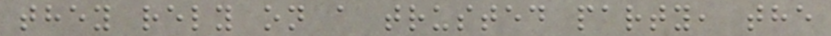they rely on a trusted party, the
